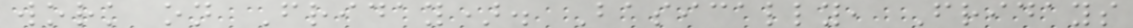work on Friday). Basically, Fridays
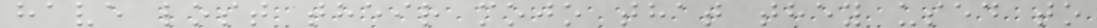have lost their mojo that they used to
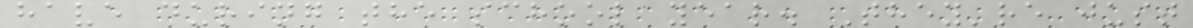have during the school year. They're just
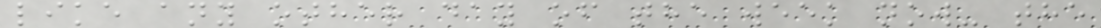like any other day of the week now- the
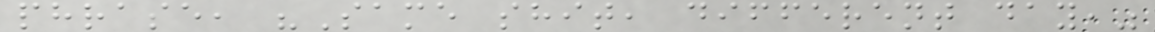phrase, "Same shit, different day,"
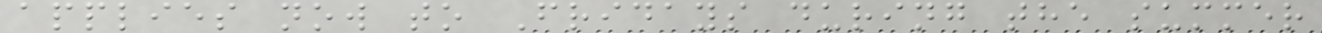applies now to Fridays during the summer
